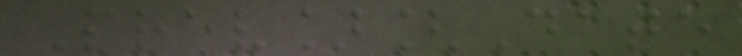Prev][Date
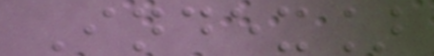Index]
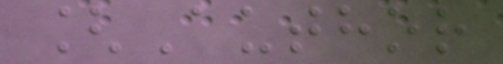[Author
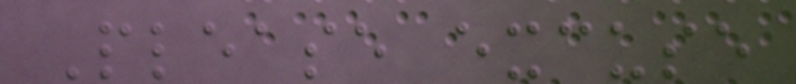Please excuse
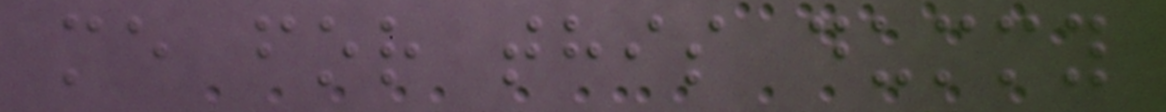me for this dummy
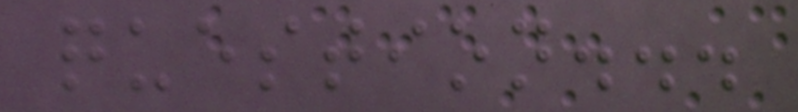question...
